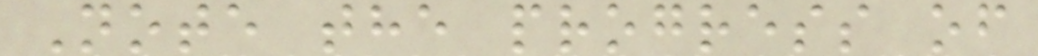Note the progress of
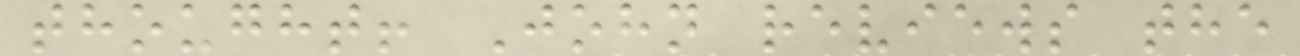thought! John reviews the
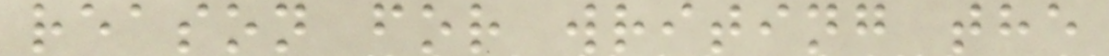reason for writing the
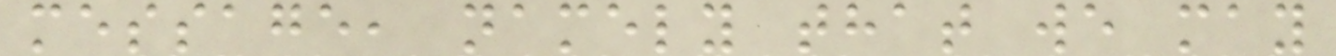message, namely that we may
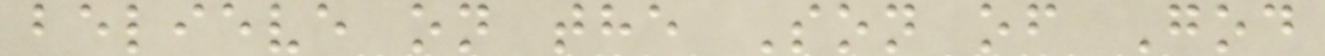believe on the Son of God
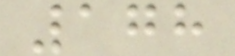178
